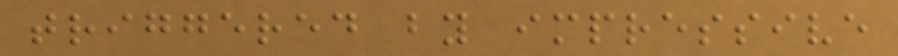triggered by impressive
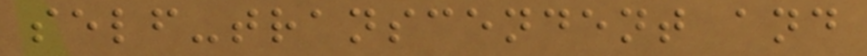self-transcendent and
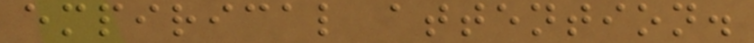empirical attention.
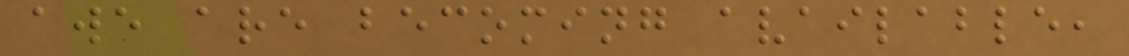awe are becoming available,
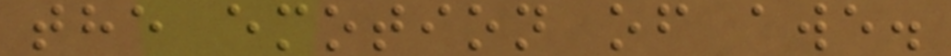the emotion of awe.
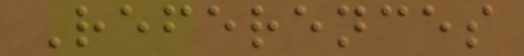References
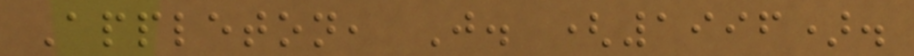Appleton, J. (1996).
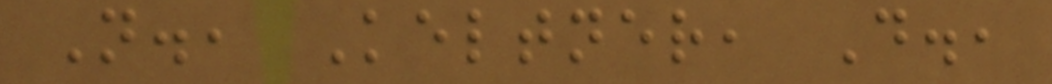N., Keltner, D.,
